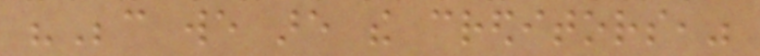"Because we are the creditors,"
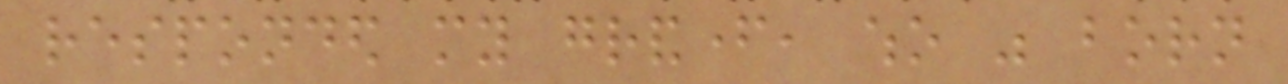responded my grandfather, who was born
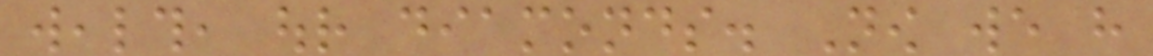wealth, our diamonds. Now we have
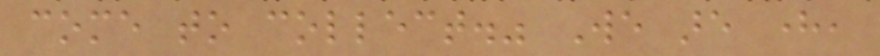come to collect." We are here,
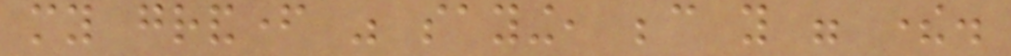my grandfather was saying, because you were there.
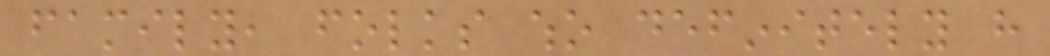family, folks who definitely have
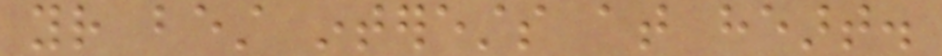your best interests at heart.
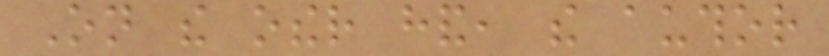On the other hand, the author
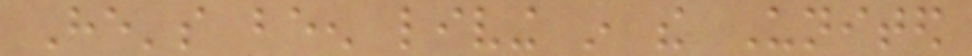He's been living in the United
